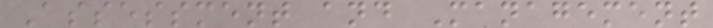Assessment and Management
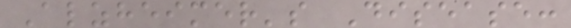Alzheimer's Disease:
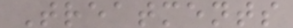Treatments
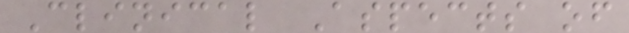Clinical Aspects of
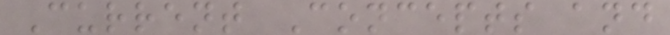Current Concepts and
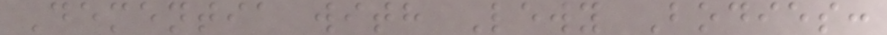Dementia with Lewy Bodies:
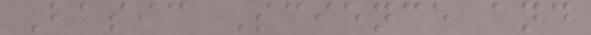Basic Science and
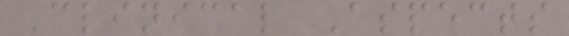Clinical Aspects
